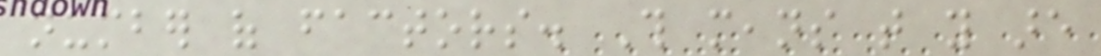number of factors. This means that you are
